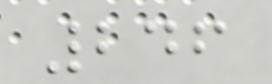246
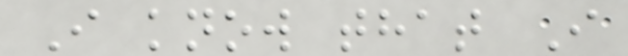I know that I
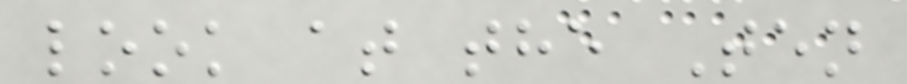look at the Ten
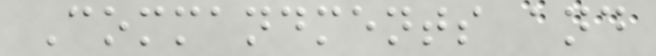Commandments and
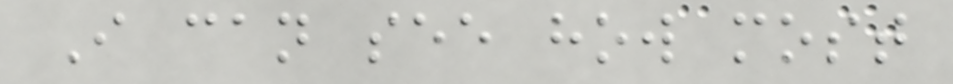I can see how most
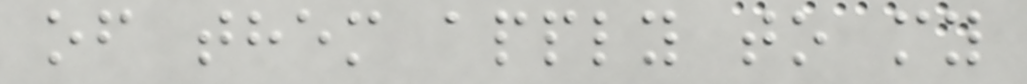of them apply to my
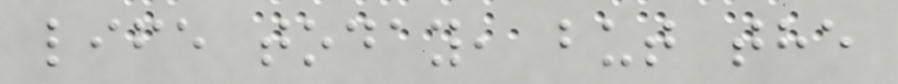life today, but the
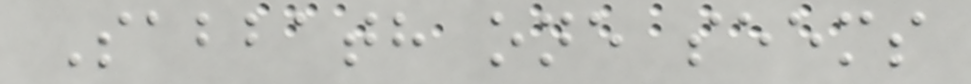Sabbath one seems
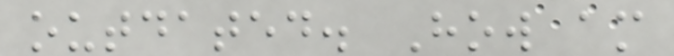outdated. How am
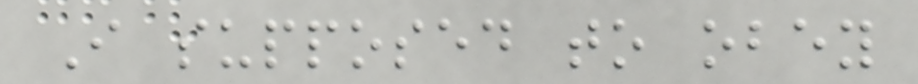I supposed to obey
